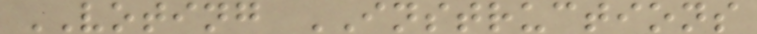VOTING INSTRUCTIONS
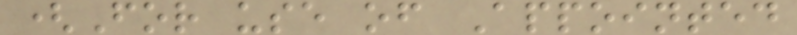(For use of Appointed
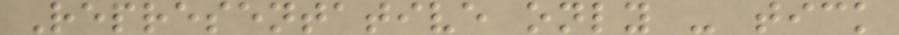Representative only - tick
